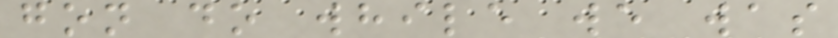gon do while we was
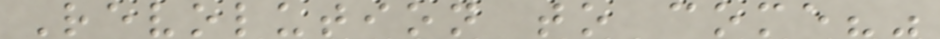Revolution to come?"
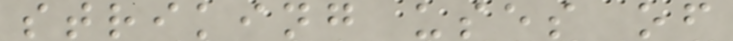striking uses of
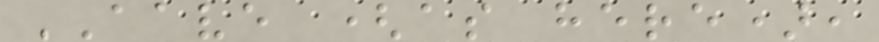AAVE (as here),
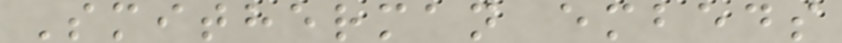Smitherman embeds
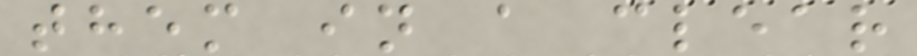them in a clear
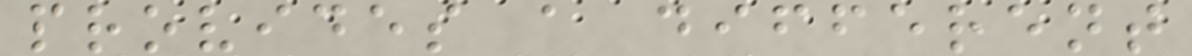provides a different
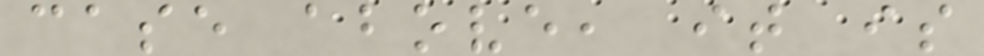case above, it is
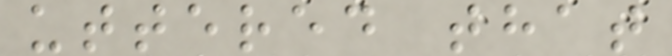uttered that
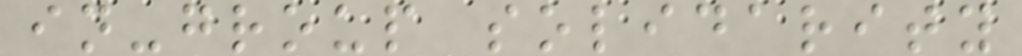in-group solidarity
